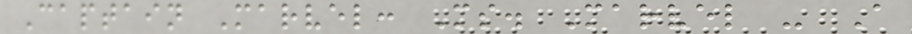Captain Marvel: Ms. Marvel - A
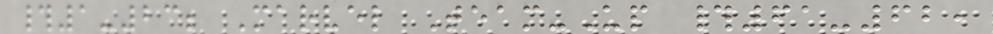#1-23; Marvel Team-Up #61-62,
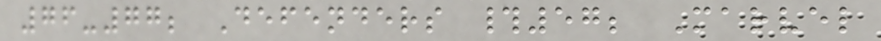76-77; Defenders #57; Marvel
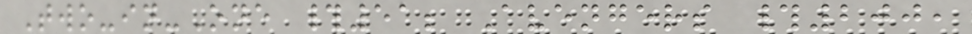Two-in-One #51; Avengers #200,
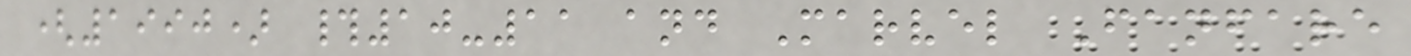(1990) #10-11 and Marvel Fanfare
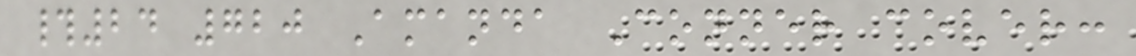#24 720 Amanda Conner cover:
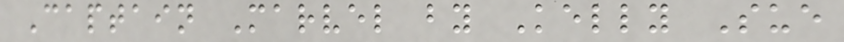Captain Marvel by Kelly Sue
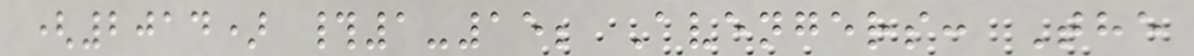(2014) #1-15; Avengers: The
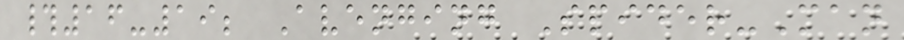#16-19; Avenging Spider-Man
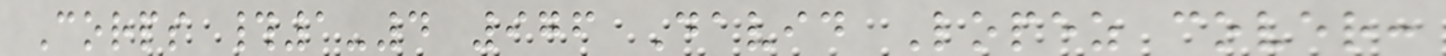Corps #1-4 976 David Lopez cover:
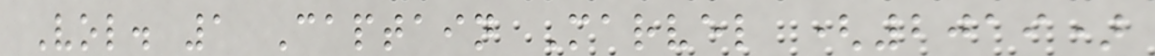Vol. 1 Captain Marvel (2019)
